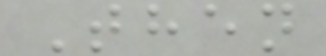Then
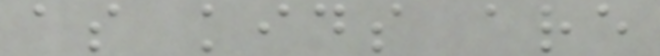as kids are
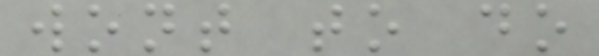wont to do
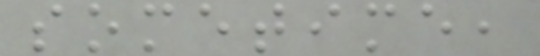sometime,
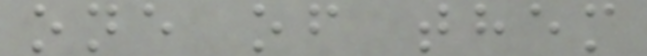one of them
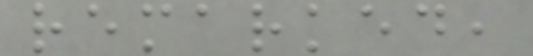remarked,
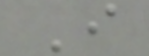I
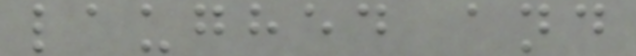laughed and
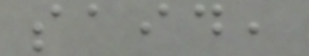said,
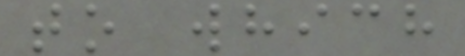to which
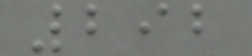292
